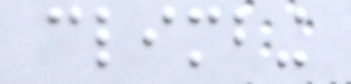climbing
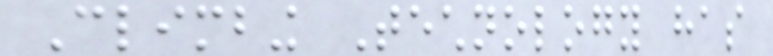Climbing Technology has
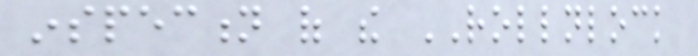inspection of the ROLLNLOCK
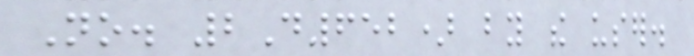No. 2D652) by the user.
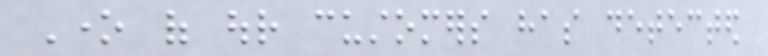One of our customers has detected
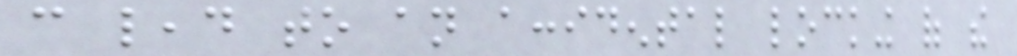can lead to an accidental locking of the
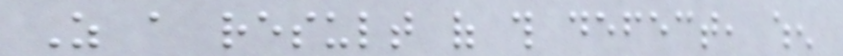As a result of this defect, when
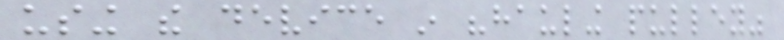using the device in "hauling pulley"
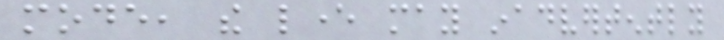mode, the lever may inadvertently
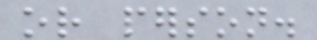or person.
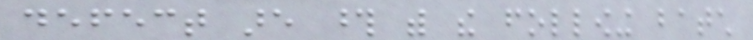defect are those with the following batch
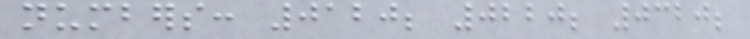numbers: 0120; 0220; 0320;
